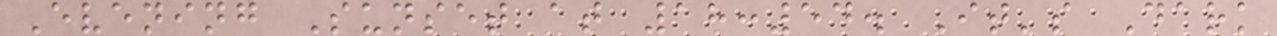Evening Sunset at 18:54. It's Dark
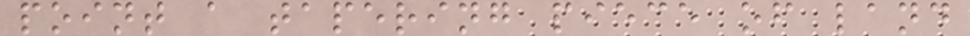point a tapering piece of land
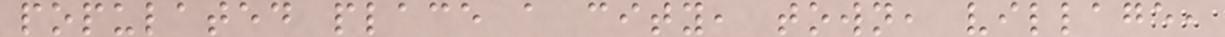populated place a city, town, village,
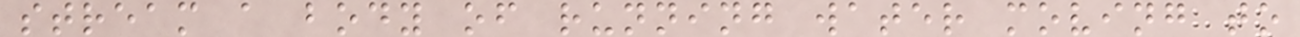stream a body of running water moving to
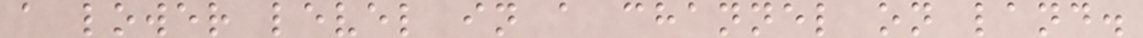a lower level in a channel on land.
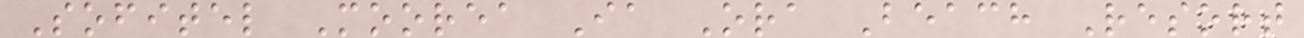Sofitel Moorea Ia Ora Beach Resort
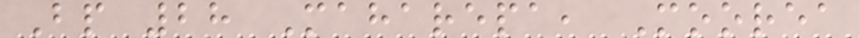Bp 28 Maharepa, Moorea
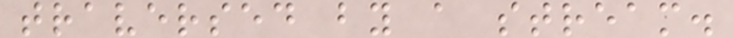traversed by a stream.
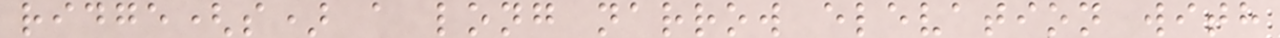ridge(s) a long narrow elevation with
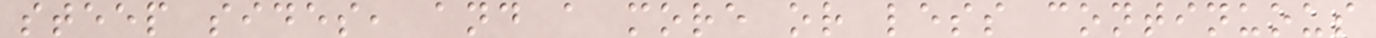steep sides, and a more or less continuous
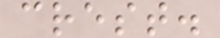crest.
